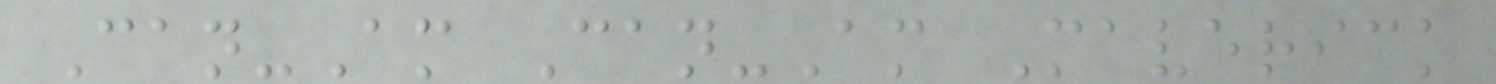Can-Am Can-Am Maverick
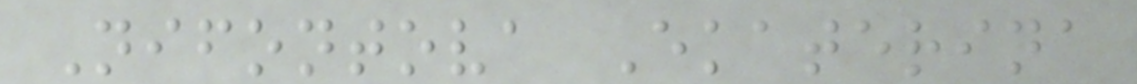Nifontova Ekaterina
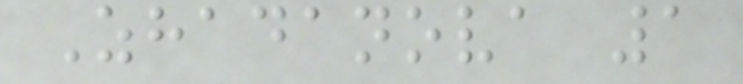Zhadanova 1
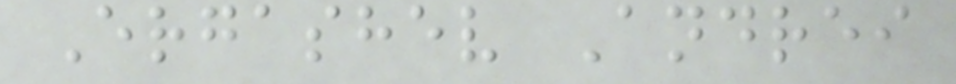Ergashev Andrei
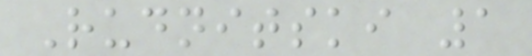Rudnitski 1
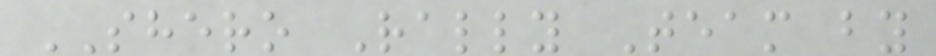SHERO Rally Team by
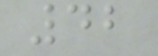42
